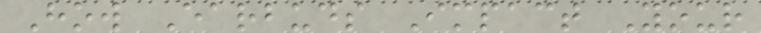How Earbuds Impact Your
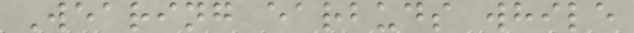Wearing earbuds while
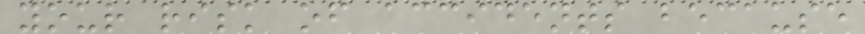your risk of accidents because
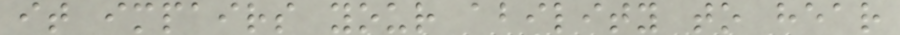it impairs your ability to hear
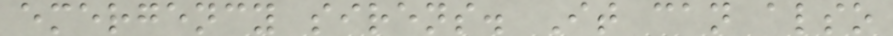emergency sirens. It can also
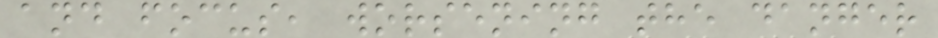and focus, worsening the danger
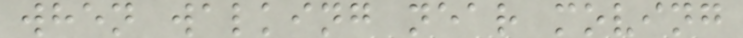when walking near moving
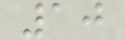10
